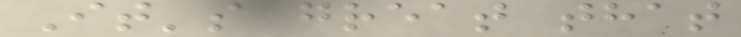It's great that
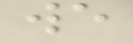we
